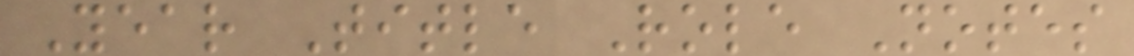Year Title Role Notes
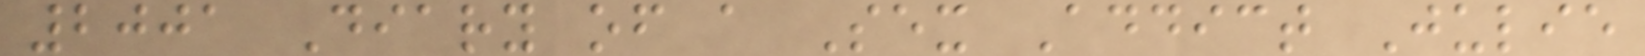2001 Diary of a Sex Addict Julie
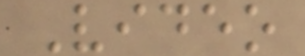Video
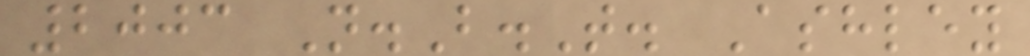2003 N.B.T. Ashley
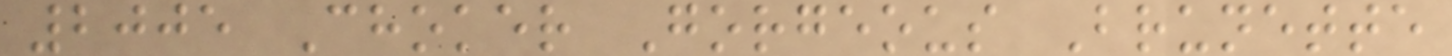2005 Choker Gorgeous Brunette
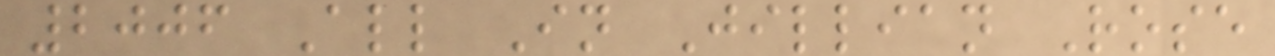2006 All In Jillian Rose
